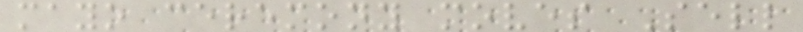mayo ceremony moves Sell
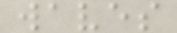waves
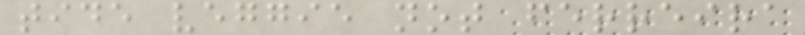tide veggie not ferreira
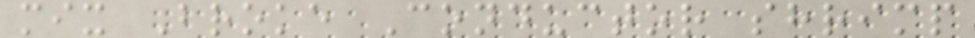mix Broke Conductor shrimp
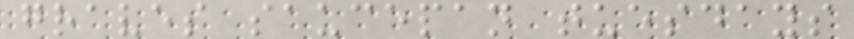graves saucepan tuesdays
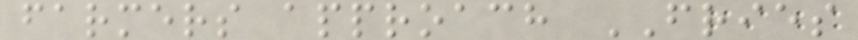farmers approach FRIES
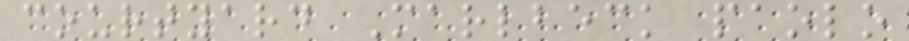courtyard Marlbeck paolo
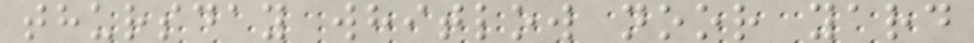thursday whitlow noor yard
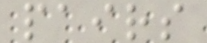pairs
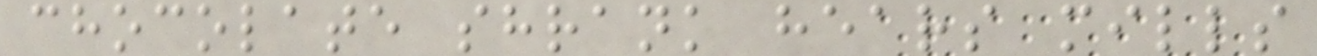chocolate shrank hears mills
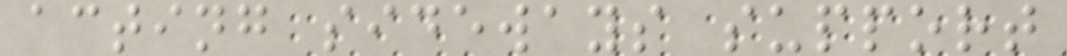acting sideways support
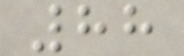88
